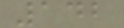142
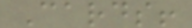Cards!
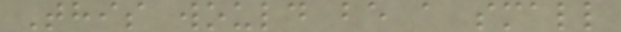This would be a small
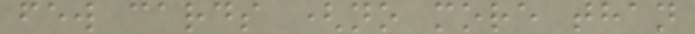few cards (no more than
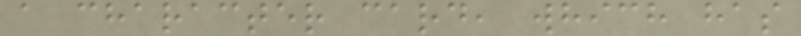a character card, which has
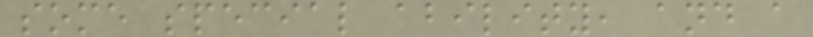some special ability, and a
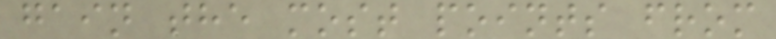gain the most points from
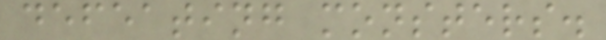defeating monsters.
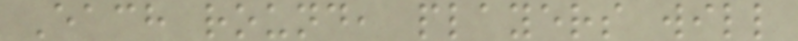Each round, players will
